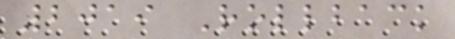2019 Rollback
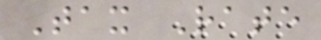Tax Rate
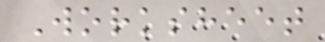Worksheet
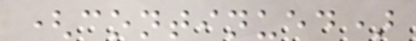(continued)
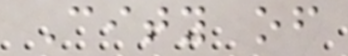City of
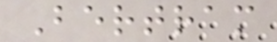Bertram
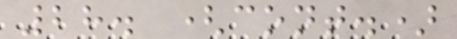28. (cont.)
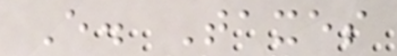E. Taxes
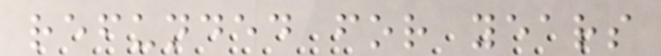refunded for years
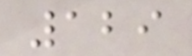129
